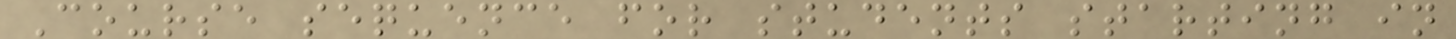Course sequence for students starting in
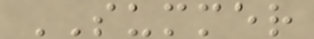SUMMER
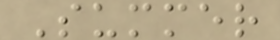Summer
